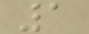1
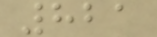821
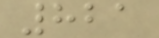821
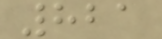821
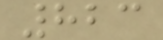823
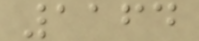1164
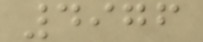4976
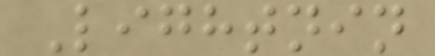Lightnin
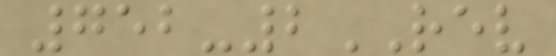752-2REV
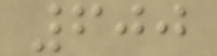600
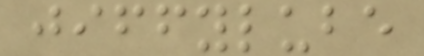jiffylube
